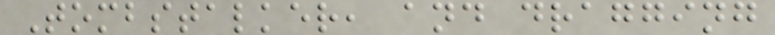Tombstalker, and dragging
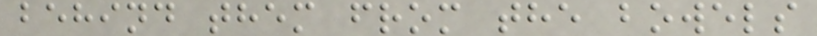behind them from the bowels
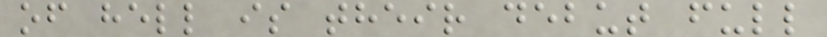of hell is their debut full
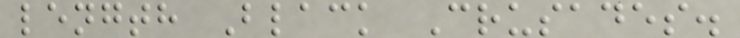length Black Crusades.
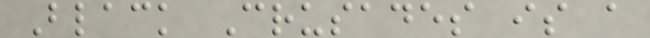Black Crusades is a
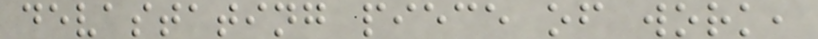devastating piece of work,
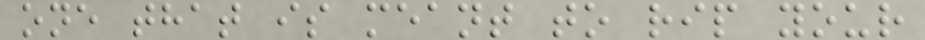one that is meant to rip your
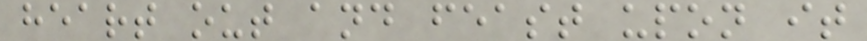heart out and feast upon it
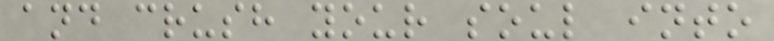and crush your soul into
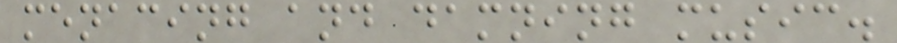menacing and damning music.
